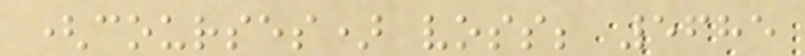(courses) voss; 5685
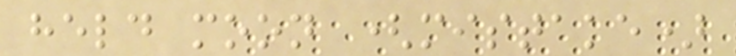held moon (mistake)
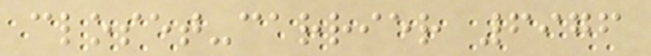closet-carrier 6976
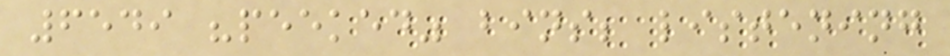6549 "peeked" bins; listening
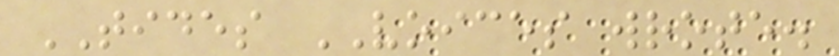TIDES VOICES wrote.
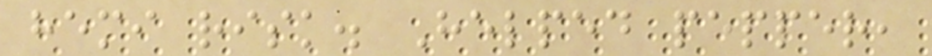hemi risk. Helped pepper,
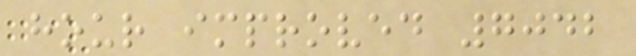hour improved 7042
